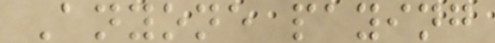Anyone paying
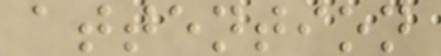attention
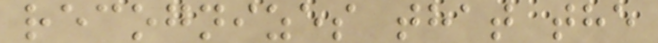recognizes that the
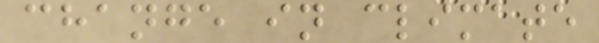change in climate
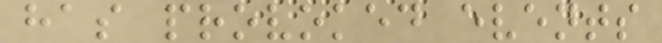has provoked events
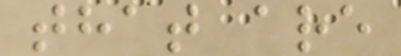that are
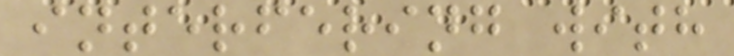interfering with
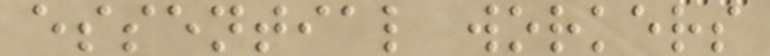essential workers
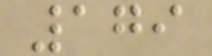179
